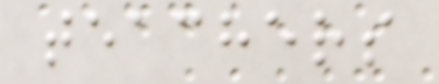teachers
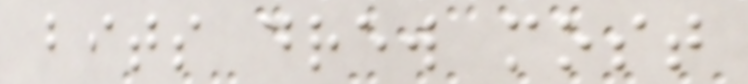bits drew most
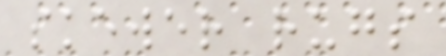skewer rugs
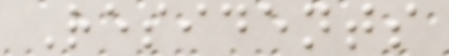Residents
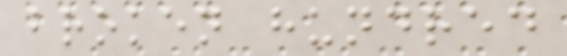broken hundred
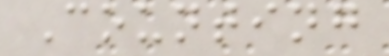Counting
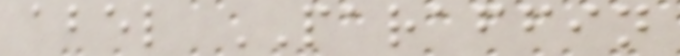abel PARAFFIN
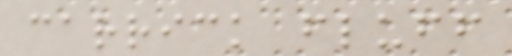carrick fluff
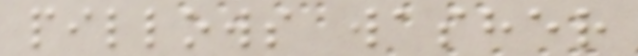pillows washer
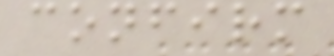confirm
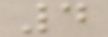4
